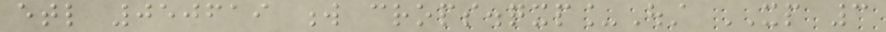etl 050619 w crops.qxp_Oust XP 3
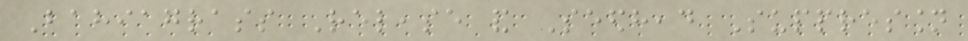Bahiagrass Release and Seedhead Suppression
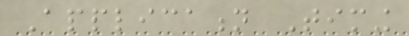Application Timing
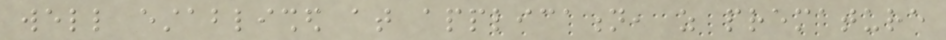well established at application, as premature
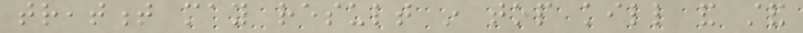treatment may result in top kill and stand
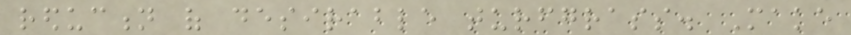reduction of desirable turfgrass. Make
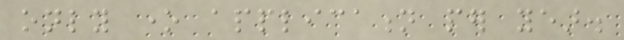only one application per year.
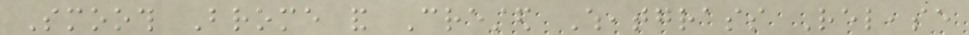Smooth Brome and Crested Wheatgrass Release
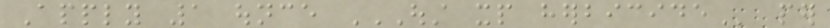Apply 1 ounce OUST XP HERBICIDE per
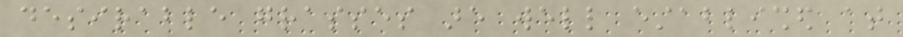desirable grasses are well established at
